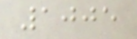1005
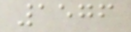1576
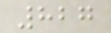827
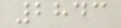2843
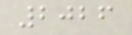2026
